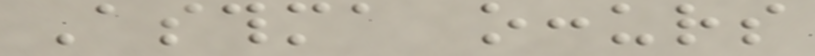Asthma occurs
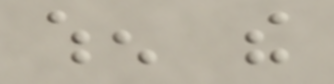when the
